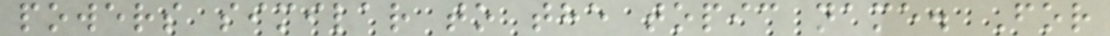powers similar to the topic name. For
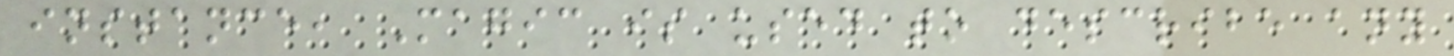instance, Magic is used to describe any
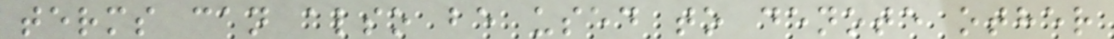terms can also be used to denote other
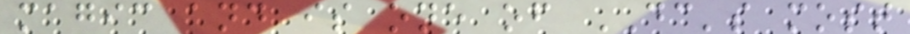magic and is one of DC's most
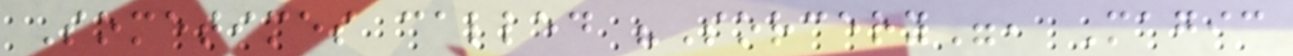Sometimes called "Sorcery", Magic
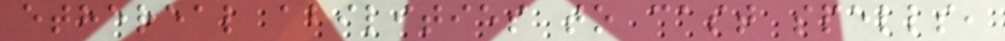ethereal abilities to cast spells,
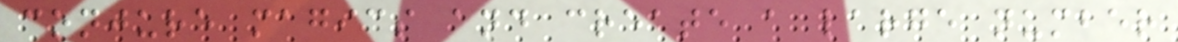conjure magics and create a large number
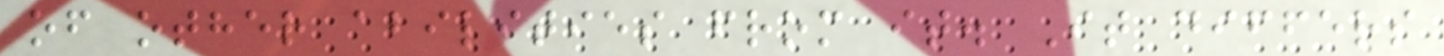of other abilities from it. It differs
